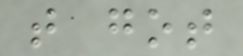that got
